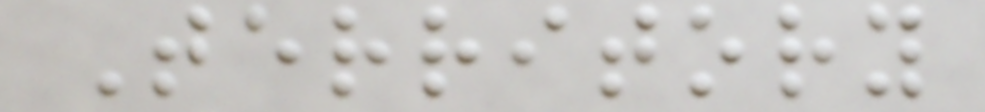Territory
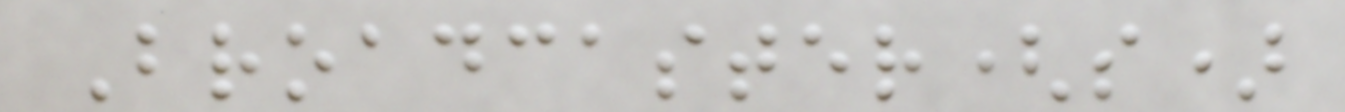Broadcaster(s)
